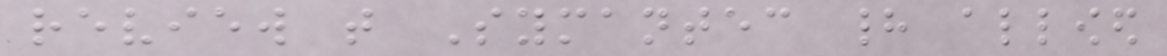review that Symantec had allowed
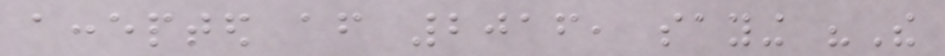accepted after 2016, saying "The
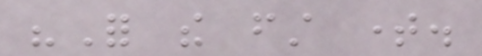"For the first time.
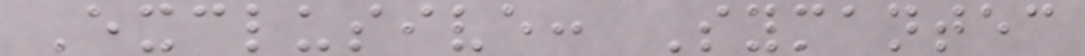Exclusive: Symantec
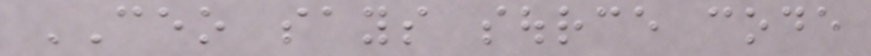CEO says source code
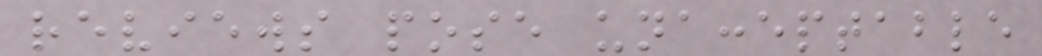reviews pose unacceptable
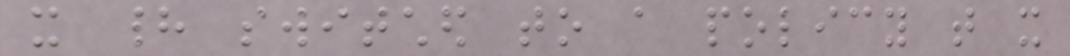it had switched to a policy that it
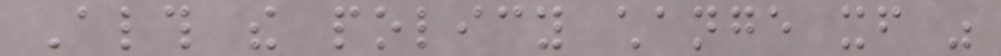Although the policy change itself was
